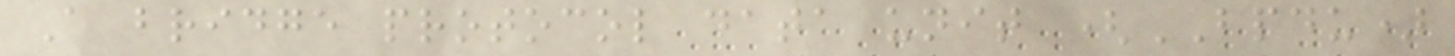A bridge protocol data unit (BPDU)
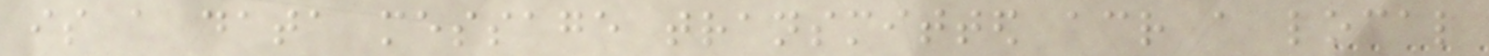is a data message transmitted across a local
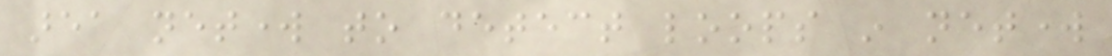area network to detect loops in network
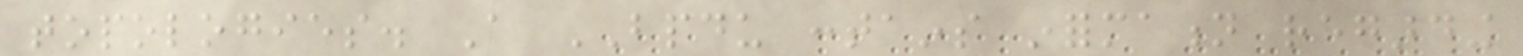topologies. A BPDU contains information regarding
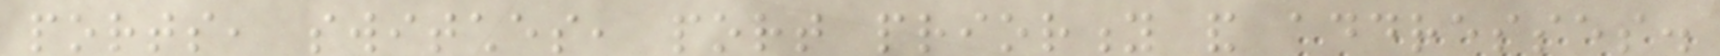ports, switches, port priority and addresses.
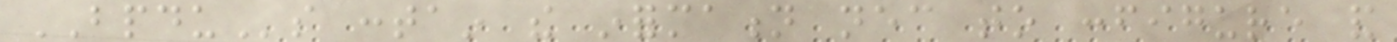BPDUs contain the information necessary to configure and
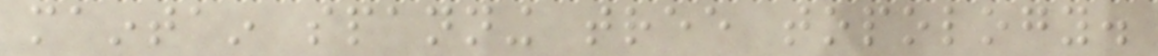maintain spanning tree topology.
